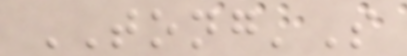TONG'S
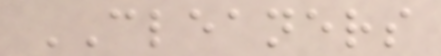CLEANERS
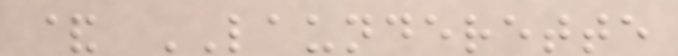& LAUNDERETTE
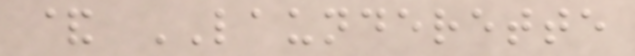& LAUNDERETTE
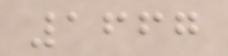1667
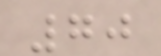70
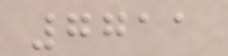7711
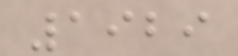1929
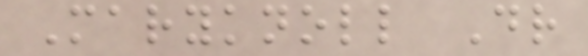Maryknoll Dr
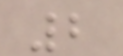2
